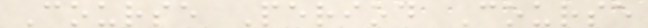Course Period Course
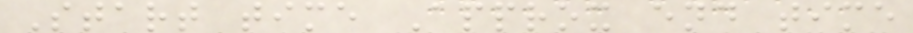Start time Approx end time
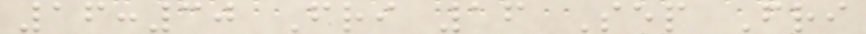16:30 Fri 16 Sep Fri
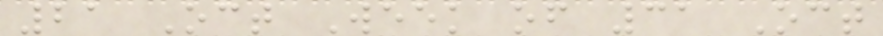21 Oct Week of 31 Oct
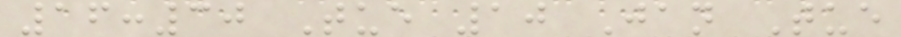16:30 Tue 10 Jan Tue
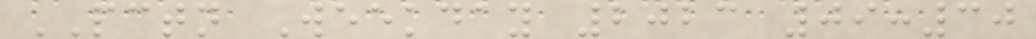PCTN Weekday 2023 09:30
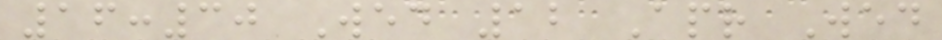16:30 Wed 12 Apr Wed
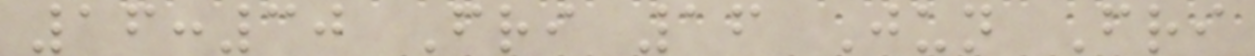16:30 Fri 16 Jun Fri
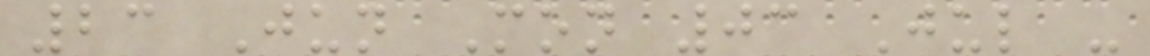23 Jun Mon 03 Jul -
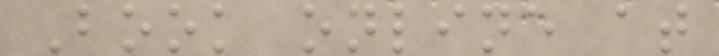Book online at
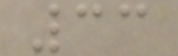33
